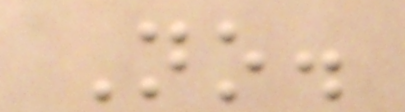No.
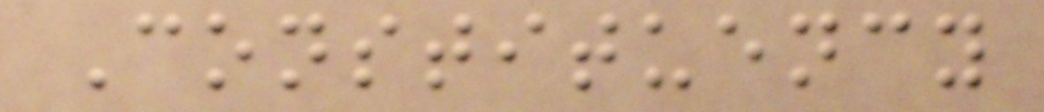Constituency
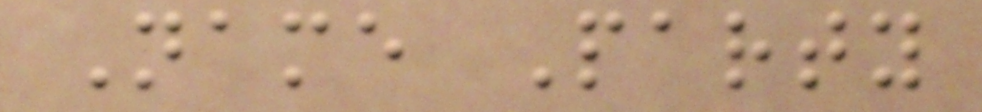Name Party
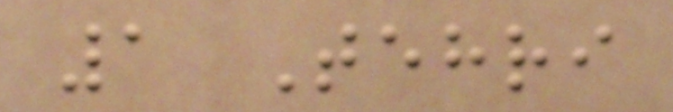1 Tehri
